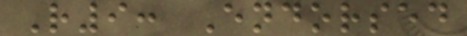R9: Endorsed
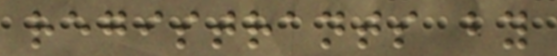registrants by
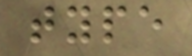type
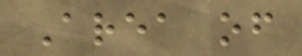Area of
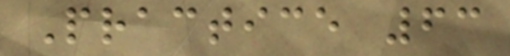Practice 63
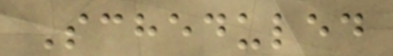Scheduled
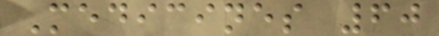Medicines 60
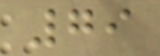79
